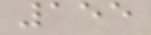155
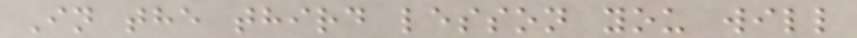In the third lesson you will
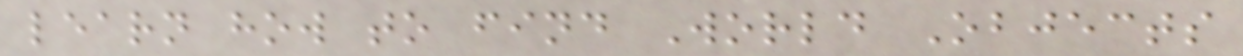learn how to find World Objects
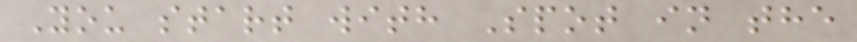You start with Spot in the
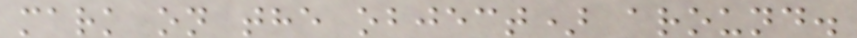mark on the object) around.
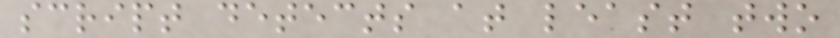script detects at least two
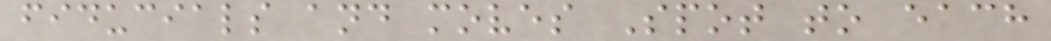fiducials and moves Spot to each
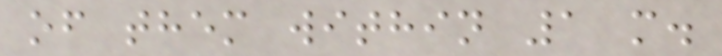of them within 1 m.
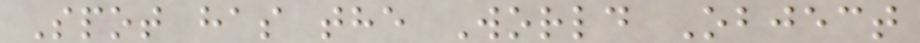Spot has the World Object
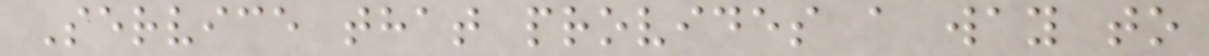Service that provides a way to
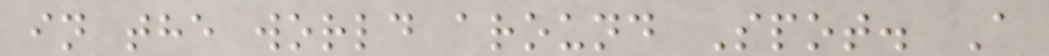in the world around Spot. A
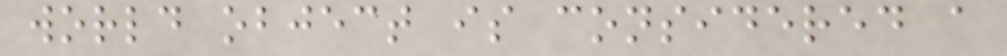world object is considered a
